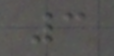3
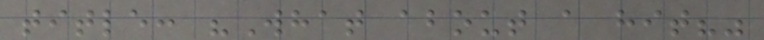title: "What about a hit?"
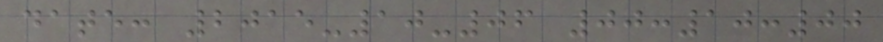date: 2015-10-06 00:10:00
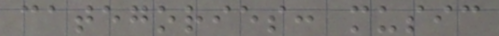categories: music
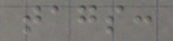tags:
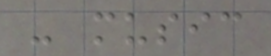- music
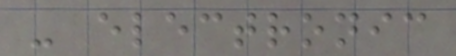- electronic
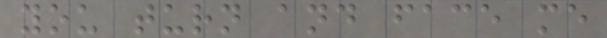you turn and face me
